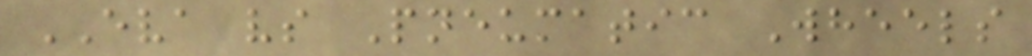EVA vs Pneumatic Wheels
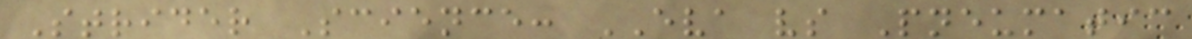Strider Science: EVA vs Pneumatic
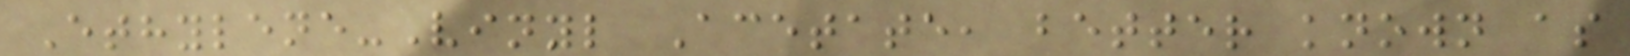Ethylene-Vinyl Acetate, better known as
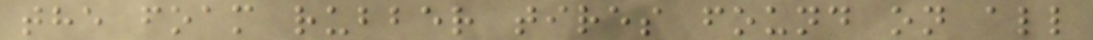the foam rubber tires found on all
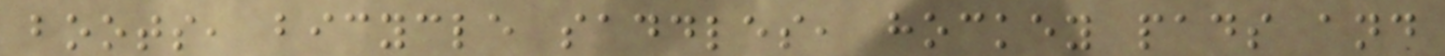boots, bicycle saddles, hockey pads and
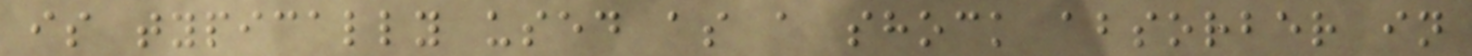is typically used as a shock absorber in
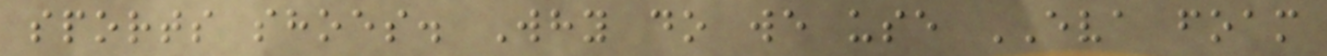sports shoes. Why do we use EVA foam
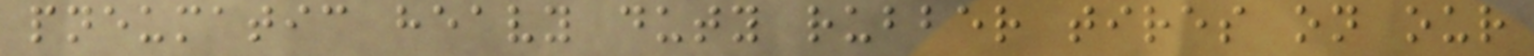pneumatic heavy duty rubber tires on our
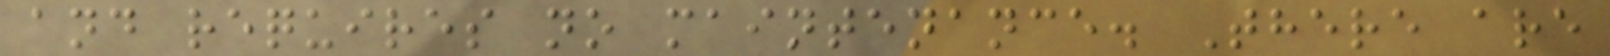and requires no maintenance. There are
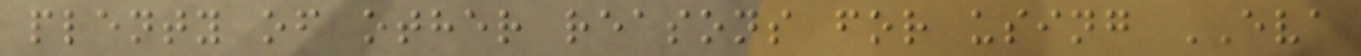plenty of other reasons for using EVA
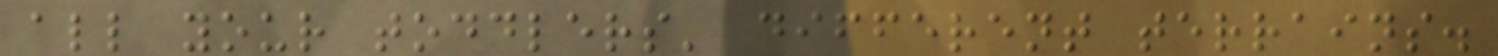all your toddlers' different terrains.
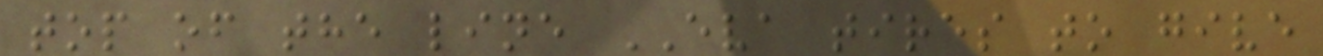top of the line EVA tires to give
